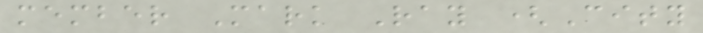member Mark Ray (City
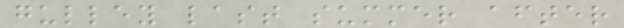gulley last summer after
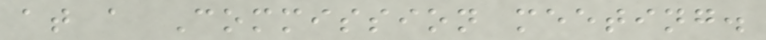at a Commission meeting.
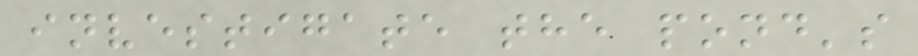investigate the pond's
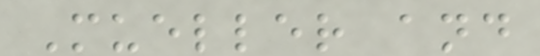Mueller and
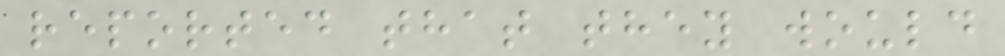reported that they would
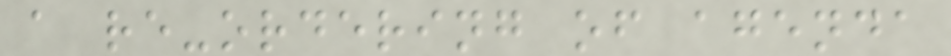a re-ordering of agenda
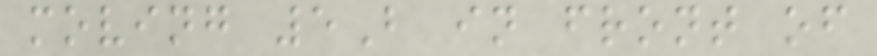moving 5B in front of
